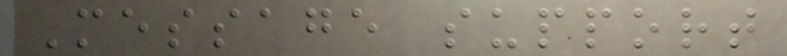Message support
